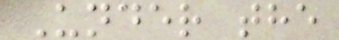Under the
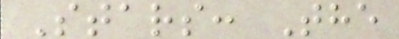Stars: The
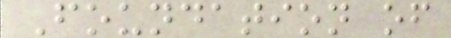Foundation of
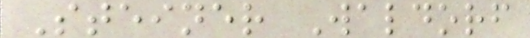Steiner Waldorf
